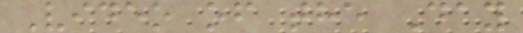Video of the Day
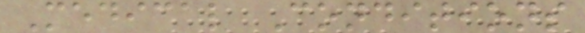Medical Conditions
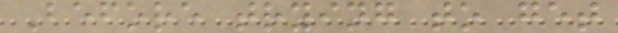Before trying to get
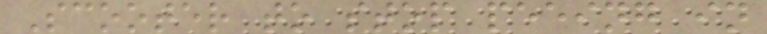Scooter to stop peeing in
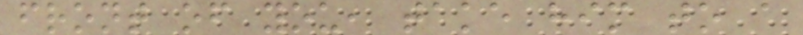front of you, take him to a
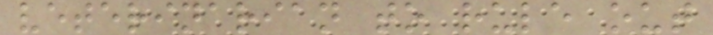veterinarian to rule out
